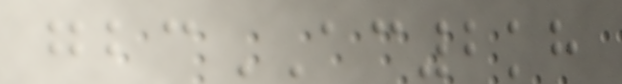gbcAC2kh
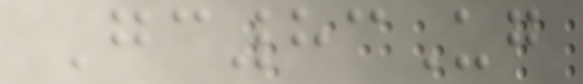Gc83Ug
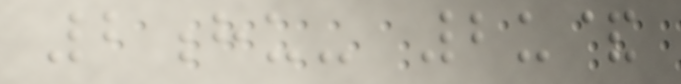2hu- 2u&
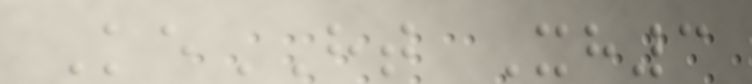KeHT Xh3
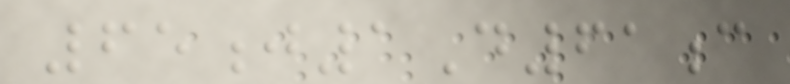65j1D61c
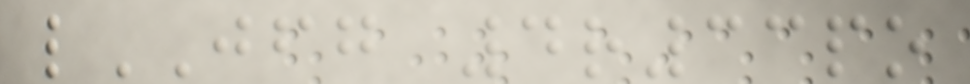lJFG 4r33po
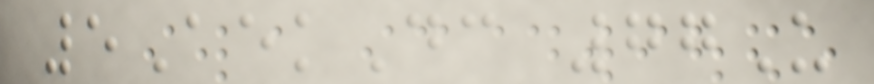5AekDc 77U
